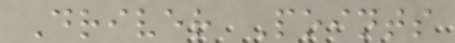Driver Points
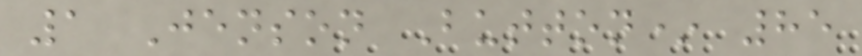1 Jenson Button* 85
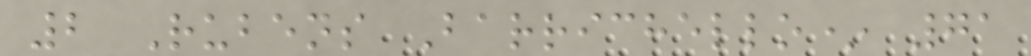2 Rubens Barrichello* 71
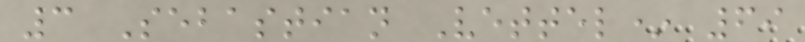3 Sebastian Vettel* 69
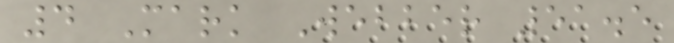4 Mark Webber 51.5
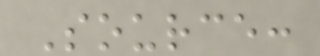Source:
